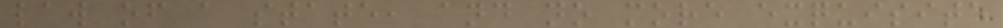law of a state, and no more exquisite
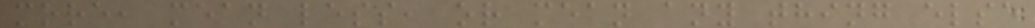more, mean less, or mean any thing else
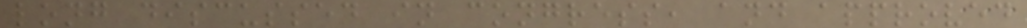long discussed in congress, and approved
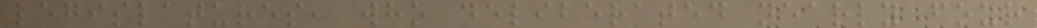legislatures, who deliberated nearly four
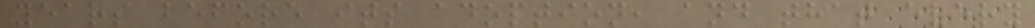years before its adoption, and that every
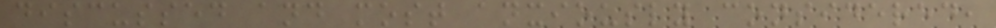discussed and most anxiously considered,
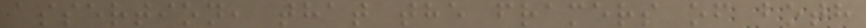assertion, that the framers of both
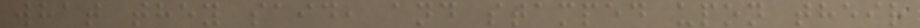what they said, and stamped upon their
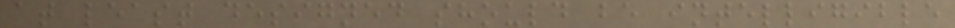at least designed should be intelligible
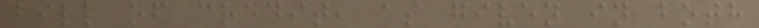bill of credit, as given in both
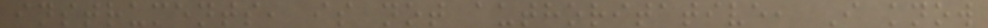instruments, is not authoritative, I know
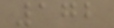172
